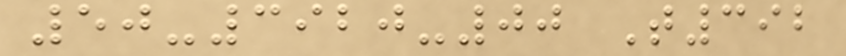50-3920-00 T392
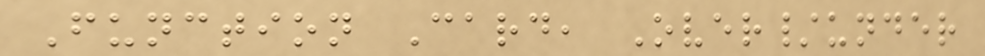Function Card, Over/under
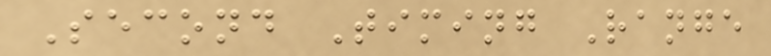Second Timing Range
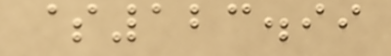$123.99
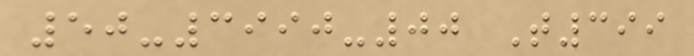50-3990-00 T399
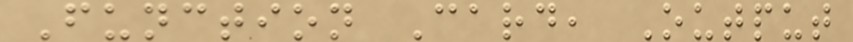Function Card, Output
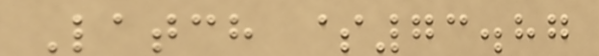Latch $73.87
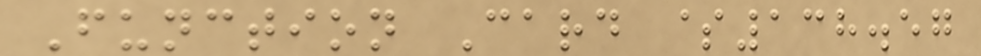Function Card $138.57
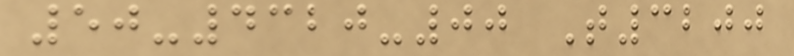50-4320-00 T3200
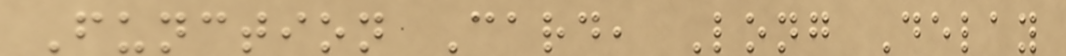Function Card, Long Delay
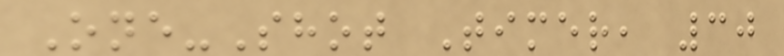One-Shot Timer, 30
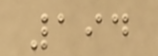194
